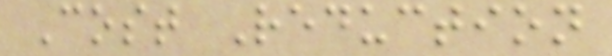Cost Reduction
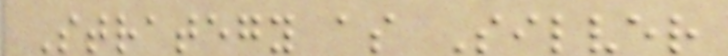Strategy as Silver
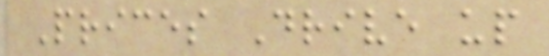Prices Drive up
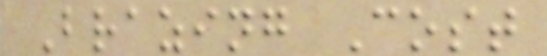Brazing Cost
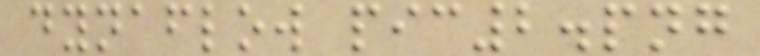dynaflow pic2.png
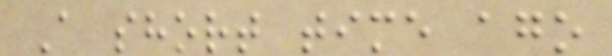A short time ago
